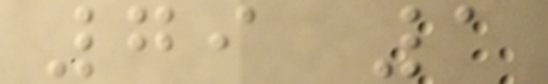79 1
